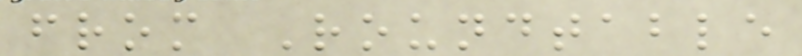from Roundtable
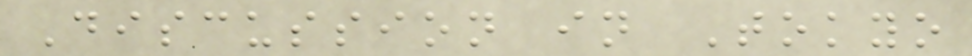Discussion in Tokyo
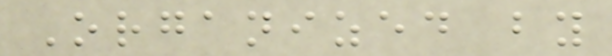Organized by
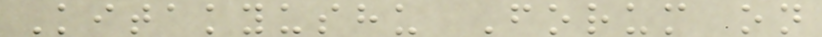Kitakyushu Forum on
